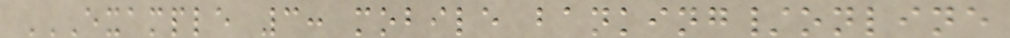EXAMPLE 3: MOBILE BANKING/ONLINE
